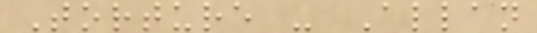Torture - Allan
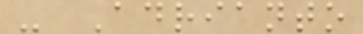- Adrianto
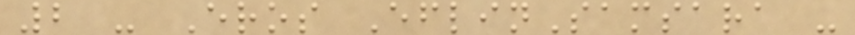2 - Eros EflinSamsara -
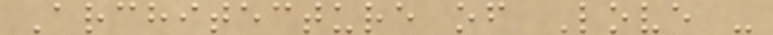Architecture of Love -
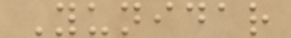Yunidar
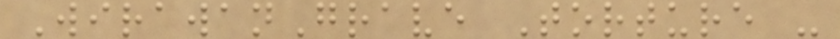WirawanGrave Torture -
